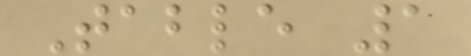Table 1
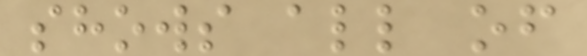shows all of
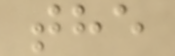the
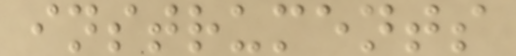instruments
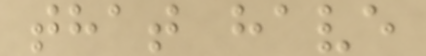that have
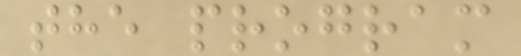the program
